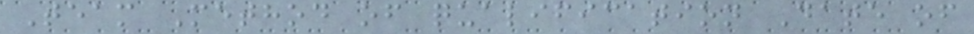Team Method of qualification Date of
